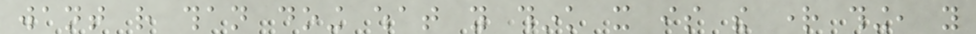want rather than doing what you think it is the right thing, you
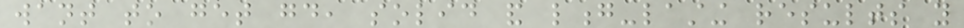want to get good, solid and long-lasting results you
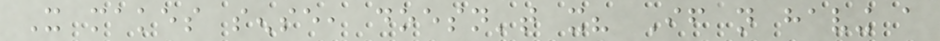It makes sense, doesn't it? If not having a
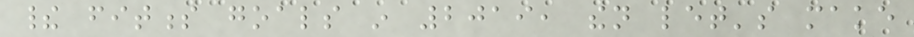their fitness goals in 2019, then let's make
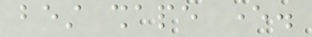best shape ever.
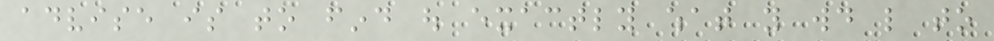advise is to find out exactly what you would like to
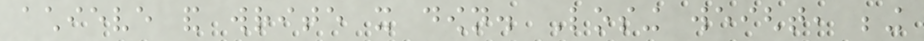achieve and write it down. Losing weight, being
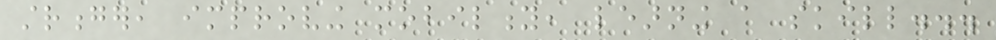stronger, improving mobility, learning a skill...
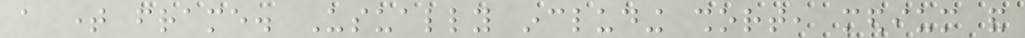a time frame. Usually including short, medium and
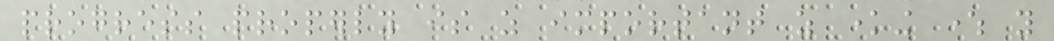progress properly is as important as knowing where you
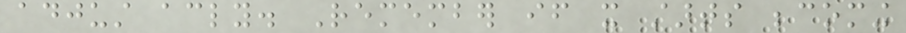adjust accordingly. Remember if it starts becoming
